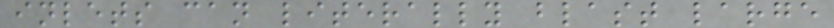inlets can literally blast large
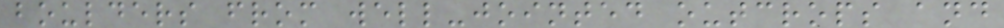boulders from well-jointed outcrops and
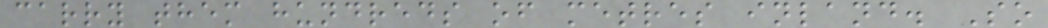carry them hundreds of metres inland. So
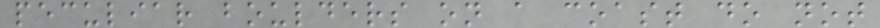peculiar boulders on a coast do not
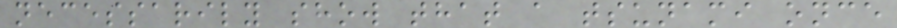necessarily show that a tsunami once
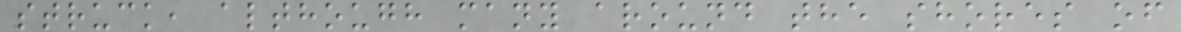struck, although many around the shores of
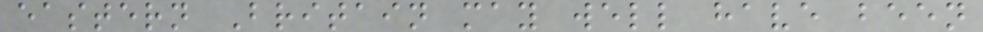eastern Britain may well have been
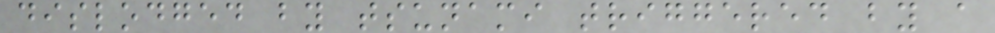dislodged by tsunami triggered by a
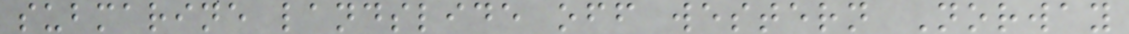submarine landslide off western Norway
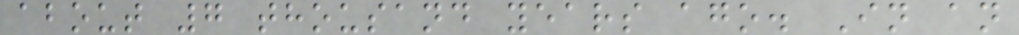about 7 thousand years ago. In an
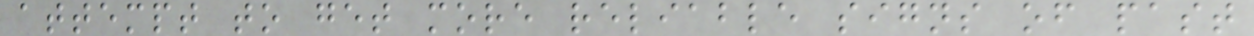attempt to get more reliable signs of past
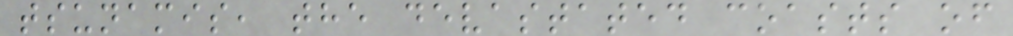tsunamis, the devastated coasts of
